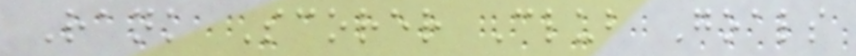Rank Scorer Club Goals
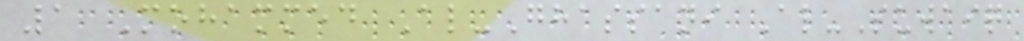1 Mohammed Al-Ghassani Al-Suwaiq
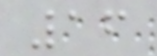16
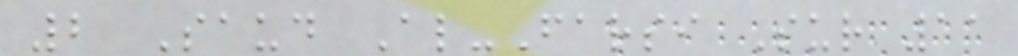2 Saud Al-Farsi Sur 11
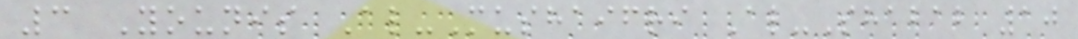3 Younis Al-Mushaifri Al-Shabab 10
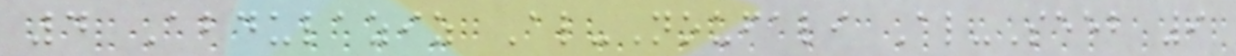4 Abdulaziz Al-Noufali Al-Seeb 9
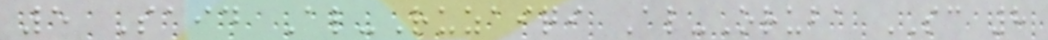5 Said Al-Ruzaiqi Al-Oruba SC 8
